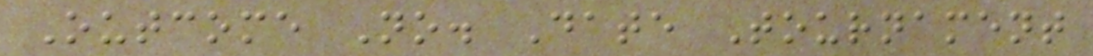Outcome No. Date Tournament
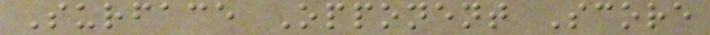Surface Opponent Score
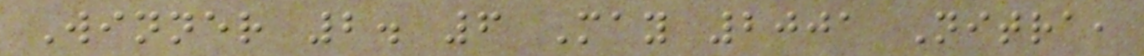Winner 2. 6 May 2001 Nitra,
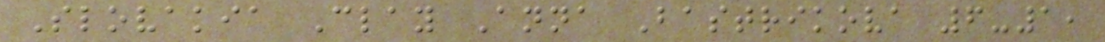Slovakia Clay Anna Bastrikova 6-1,
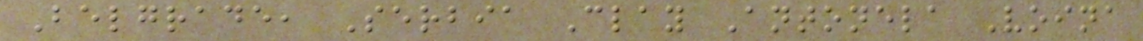Belgrade, Serbia Clay Antonela Voina
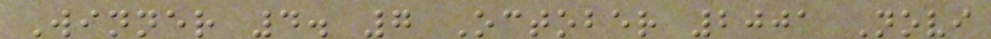Winner 4. 7 October 2001 Novi
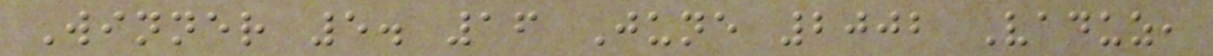Winner 5. 16 June 2002 Vaduz,
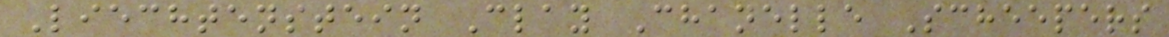Liechtenstein Clay Chanelle Scheepers
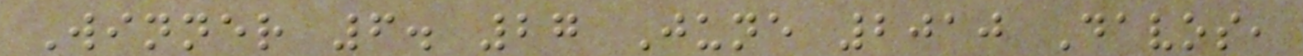Winner 6. 27 June 2010 Davos,
